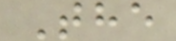The
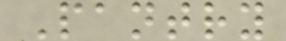Pantry
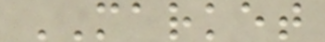MARKET
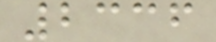2336
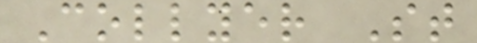Collyer St
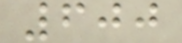600
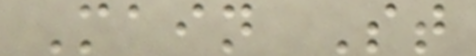Main St
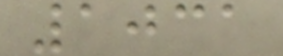1031
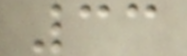33
